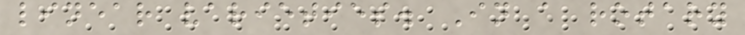linear varieties. In a rotary
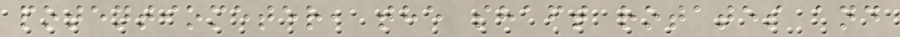potentiometer, the shaft rotates and
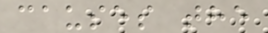causes the
